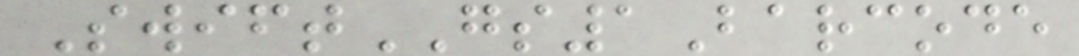SwiftGS1Barcode
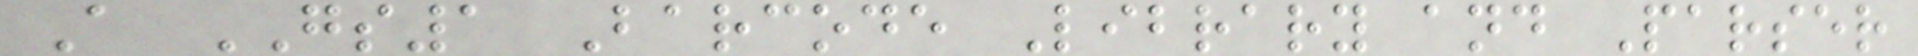A GS1 Barcode Library and Parser
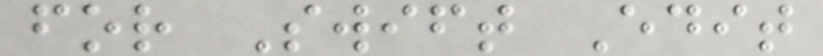for Swift Edit
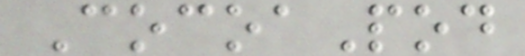CocoaPod
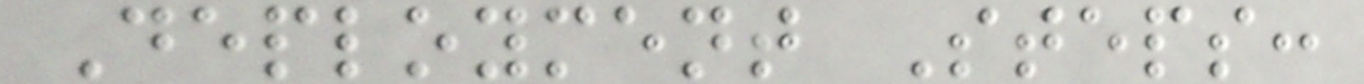Deployment Steps:
